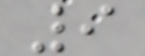9
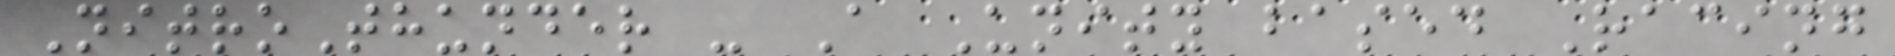NitroThunder - A Unity based Racing
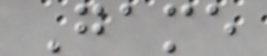Game
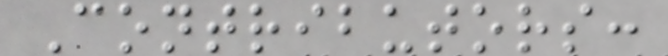Contributors:
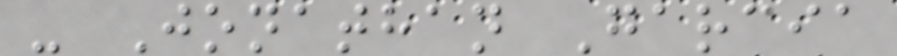- Jonathan Garcia
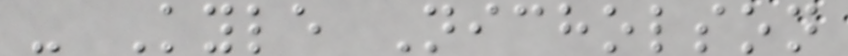- Kyle Nicholson
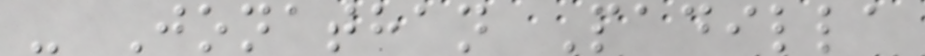- Jonathan Padilla
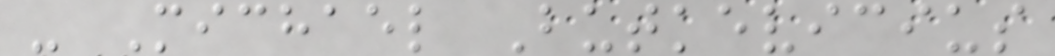- Michael Butkevicius
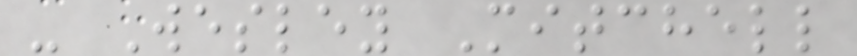- Wesley Mitchell
